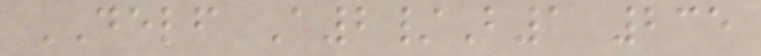DELF A2/B1 235
